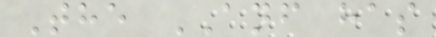The ANF has
